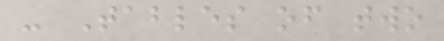- Tables of two
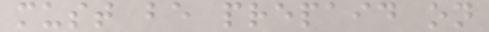must be prepaid on
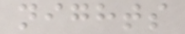nights
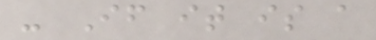- If it is a
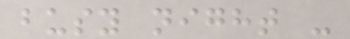busy night -
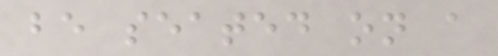be seated on a
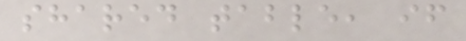shared table, if
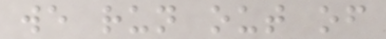we run out of
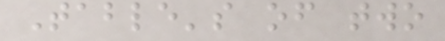Table's of two
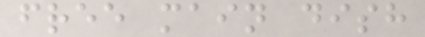free main dish
